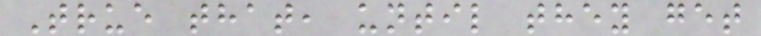True that, until they get
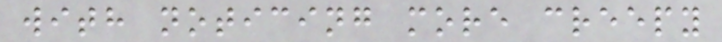with noticing more creepy
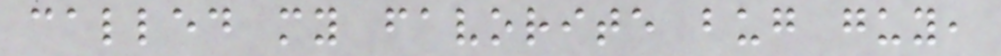called my favorite bug guy,
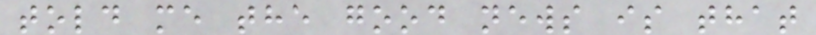told me the good news is that
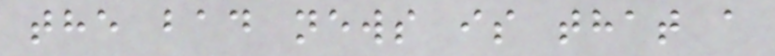the bad news is that a
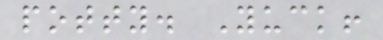potty. Yuck!
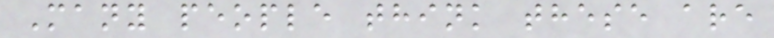Many people think these are
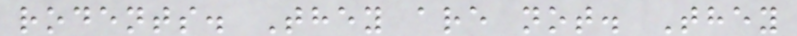rodents. They are not. They
